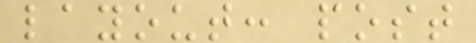layout: post
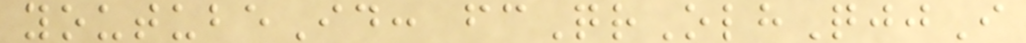youtubeId: fcQrOlhQjjI
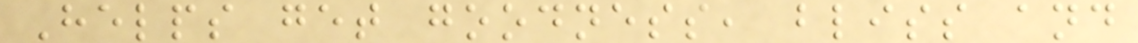Helps get goodness, bliss and
